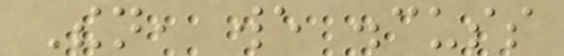Then, we discuss
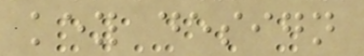key design
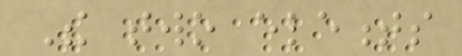The two elements
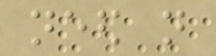need not
